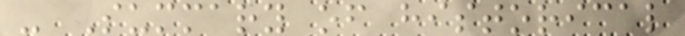- Summary of historical
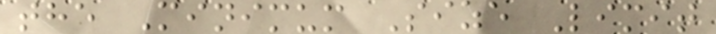the Minimum Size Limit
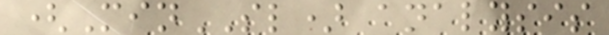(MinSL) analysis
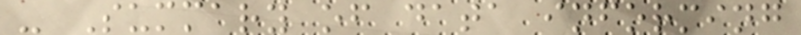- Summary of data informing
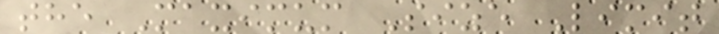the Maximum Size Limit
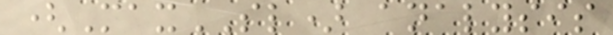(MaxSL) analysis
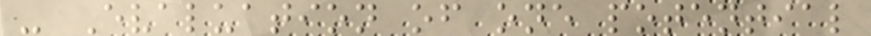- Evaluation of one potential
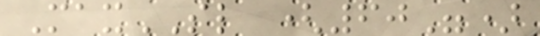MaxSL (60")
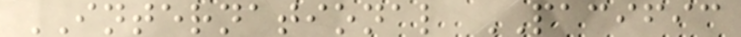INTERNATIONAL PACIFIC
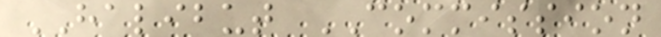HALIBUT COMMISSION
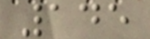145
